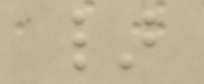}
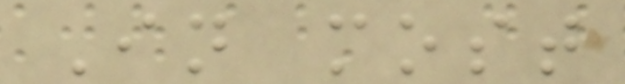In most
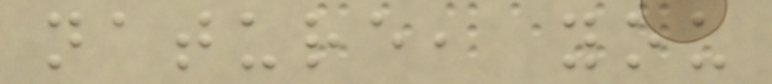nature, you
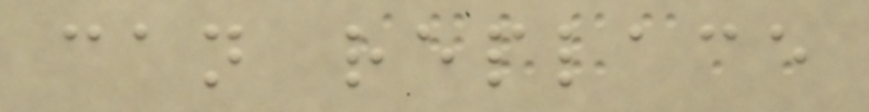can replace
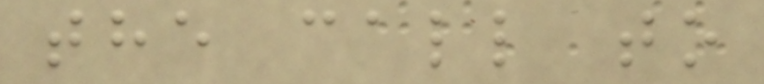the call to
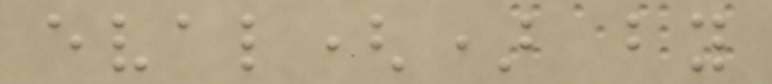eval() by
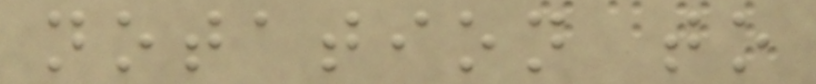notation to
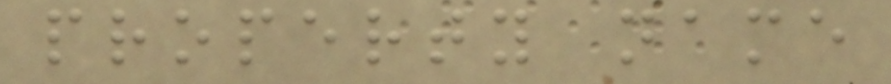property name
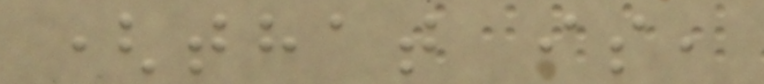(that is,
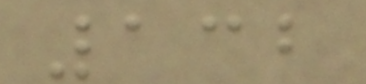132
